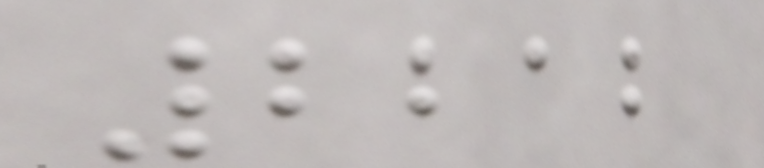2212
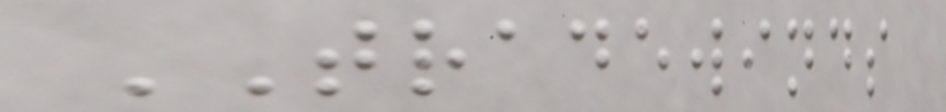TRADEWINDS
